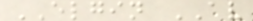ELGIN AV
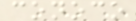conoco
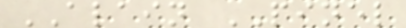ALAIN PINEL
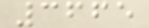3665
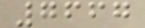7667
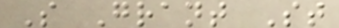S Grant St
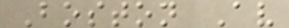Boston Av
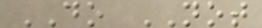DO NOT
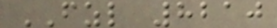FZL 8210
